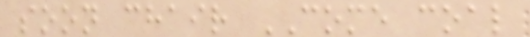soon chair COME coal
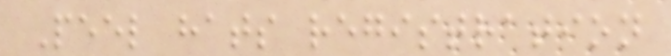Peel hats registration
